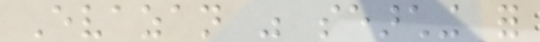Evazan was searching for
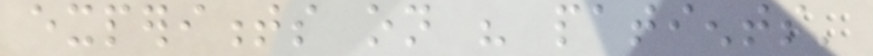experiments on his patients'
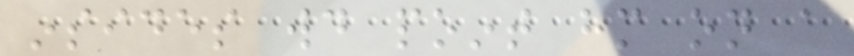insides would point him on a
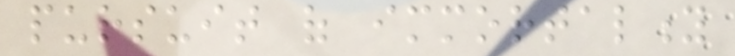pursuit of immortality
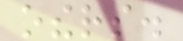others.
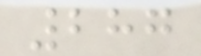287
